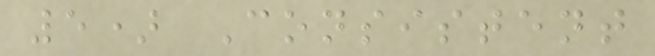5) Consistent
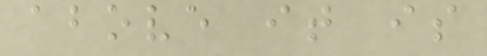above it is
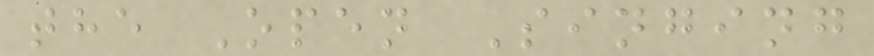the Open Singing
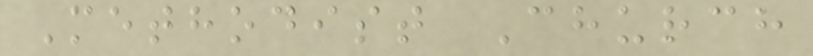Methodist Church
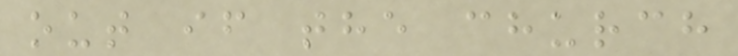out if the church
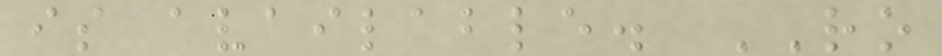is available. RO
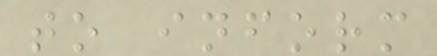to inform
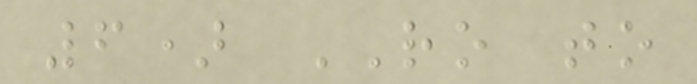6) RO to
